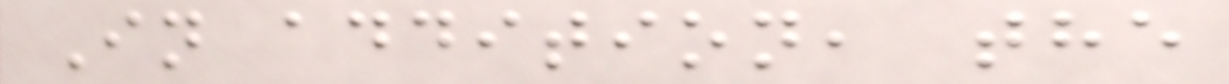In addition, the
